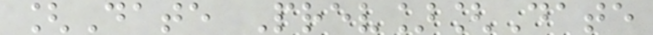[Date Prev][Date
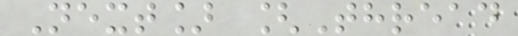Next] [Thread
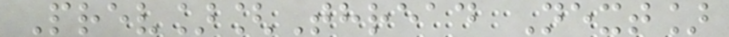Prev][Thread Next]
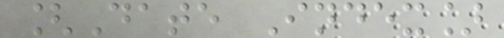[Date Index]
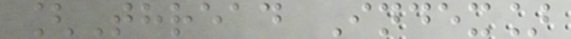[Thread Index]
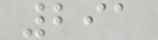291
